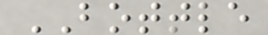BOTTLE
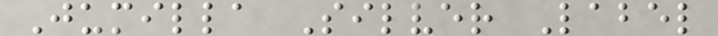Jumilla Silver Label
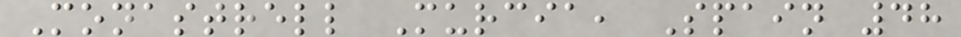Monastrell Murcia, Spain 48
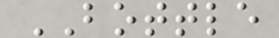BOTTLE
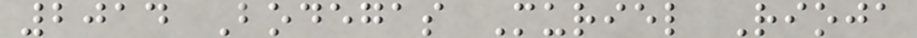2014 Bodegas Muriel Rioja
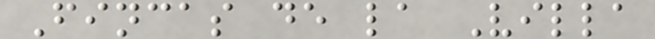Fincas de la Villa
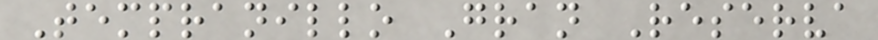Tempranillo Gran Reserva
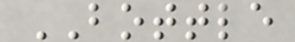BOTTLE
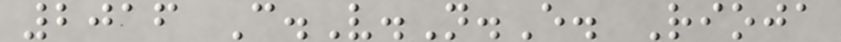2016 C.V.N.E. Rioja
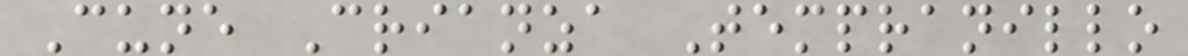Cune Crianza Tempranillo
